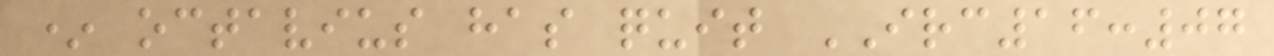* octavius has quit IRC16:07
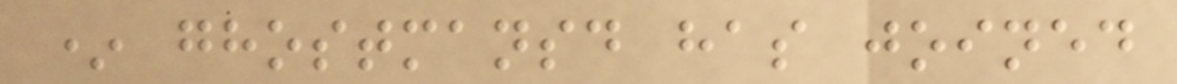* ghostmansd has joined
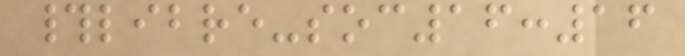#libre-soc16:16
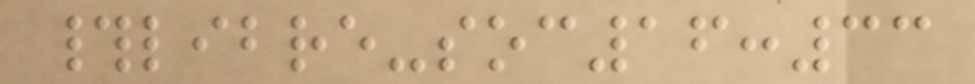#libre-soc16:33
